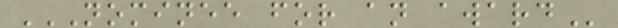NOMINEE FOR AN AWARD
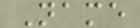Name
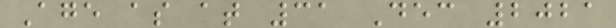Age as at 31 Dec 2021
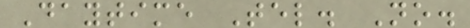Daytime Tel. No.
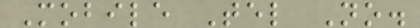Mobile Tel No.
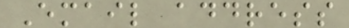Email address
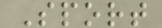Sport
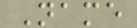Name
